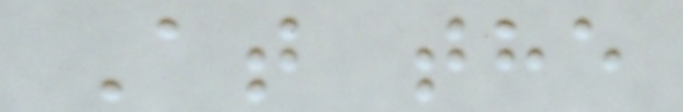At the
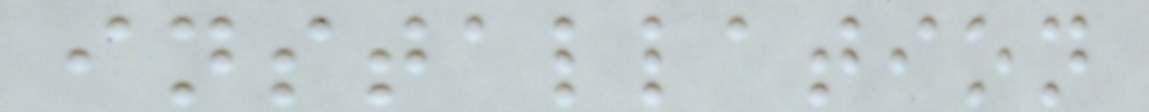installation
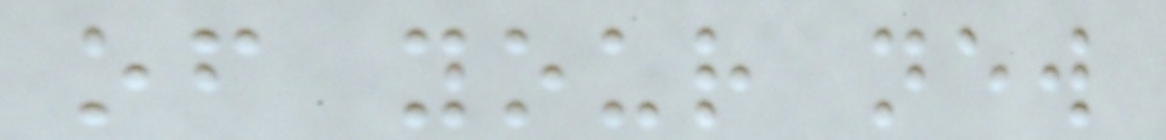of your new
